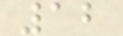12
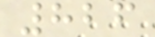826
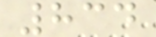834
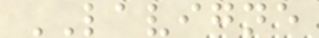LAVIGNE
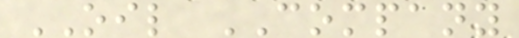OIL COMPANY
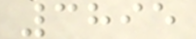3895
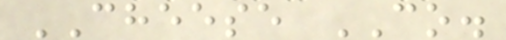CHEESE CO.
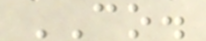CO.
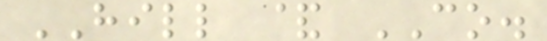HILL & CO.
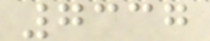7337
